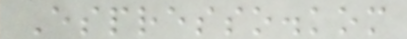Espresso.kom
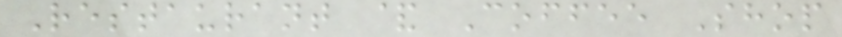Restaurant & Coffee Shop
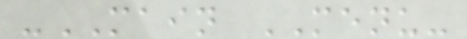-MAIN MENU-
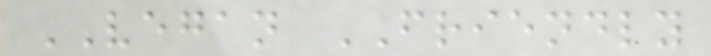VEGAN FRIENDLY
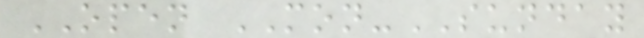OPEN MON-SUNDAY
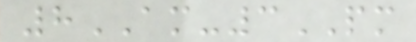8AM-3PM
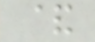&
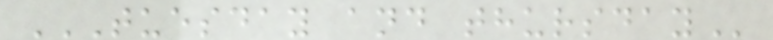TUESDAY AND THURSDAY
